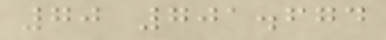70 701.674
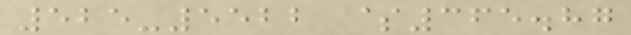525-5522 $365.87
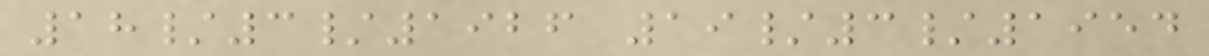18/3/1926 19/3/1954
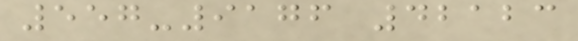557-9176 42123
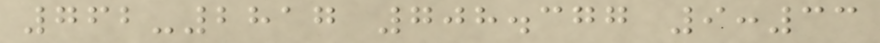762-2817 708.377 9:33
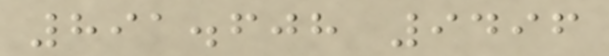891.608 9496
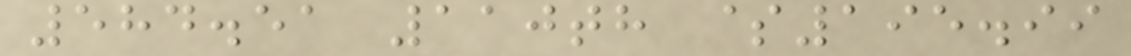584.51 110th $195.99
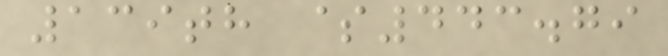139th $443.79
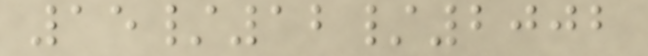15/12/2002
